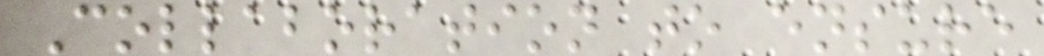Collaboration to ensure
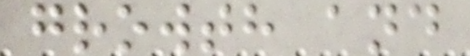growth and
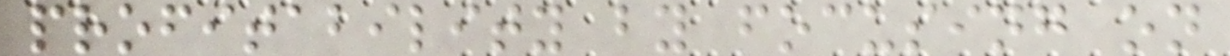profitability by focusing on
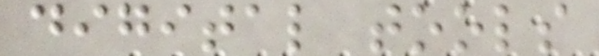digital tools
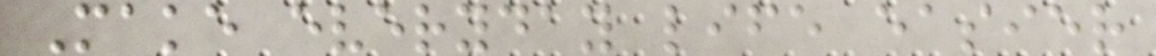Make everyday life easier
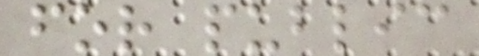for public
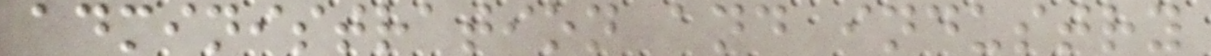administration and industry
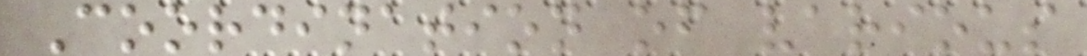Coordination of various
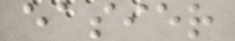easier
